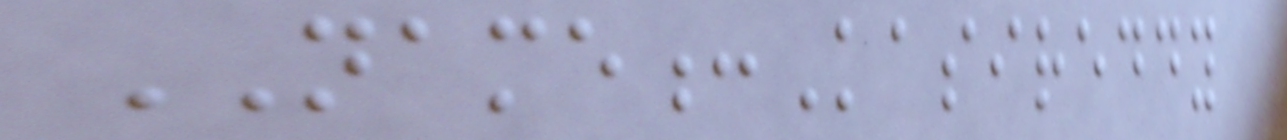NAME:Kasireddy
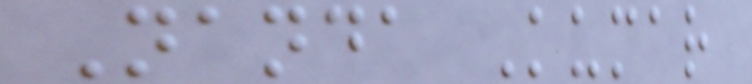Nanda Kumar
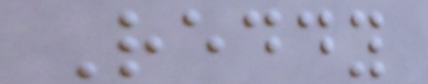Reddy
